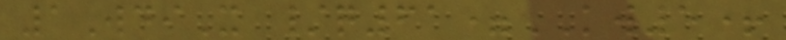1WdiX /q61=KW5+
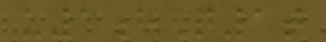u1hQ1t
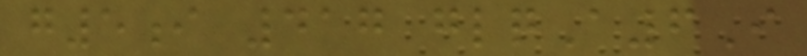g5i 417 glqA6I
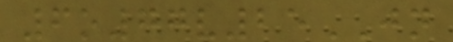6o77v25JN
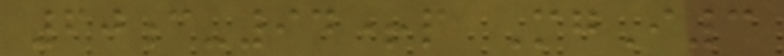60c-94+p MgI3
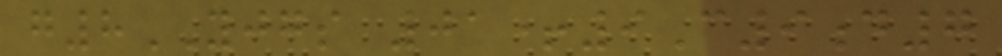g8YJGS 01+9C9d7
